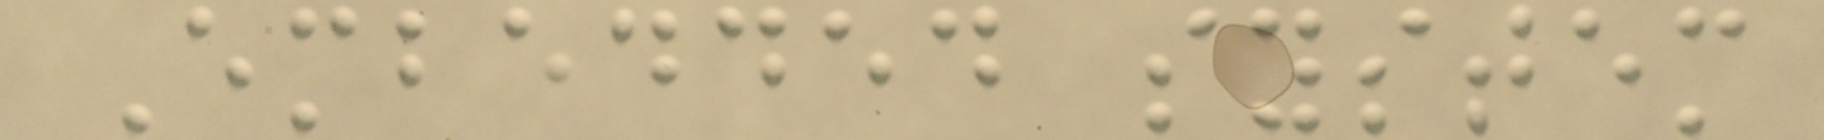Embedded system
